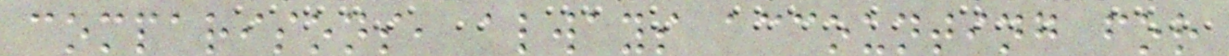comparisons, always accounting for
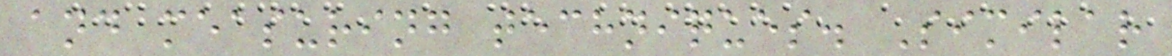and measuring techniques. Similar
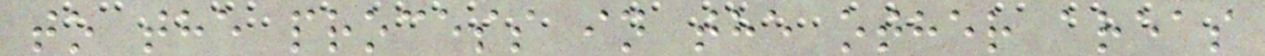to the process in the other areas
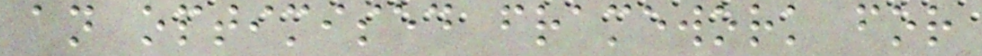an optimised framework for
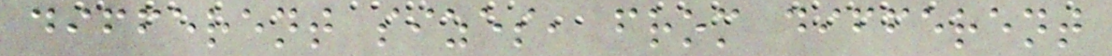different sizes, from different
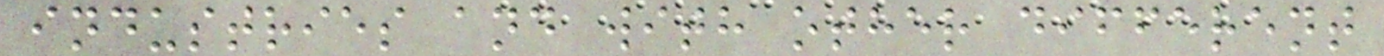industries and with other different
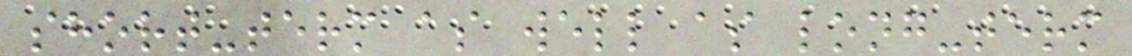short-term as well as long-term
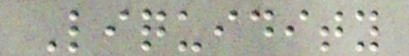Liquidity
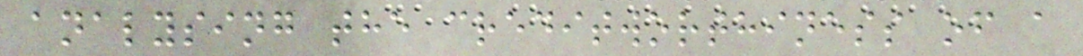analysing the creditworthiness of a
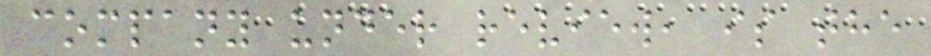company under review, is the
